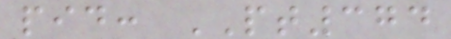pid: PT374
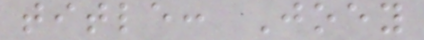title: Joey
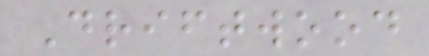Driftwood
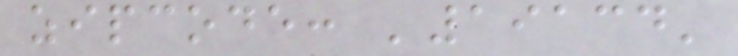zipcode: '19134'
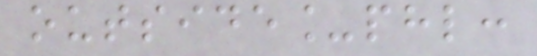outside_phl:
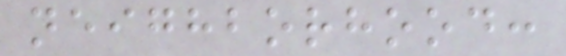neighborhood:
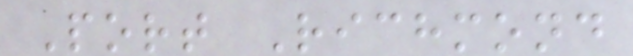Port Richmond
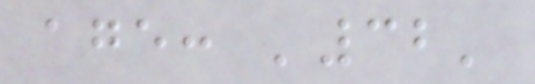age: '32'
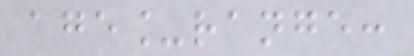age_range:
